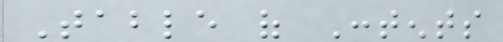Table of Contents
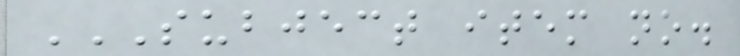SUBJECT ITEM NO.
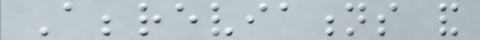Abbreviations and
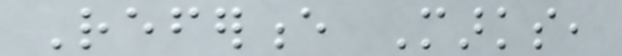Reference Marks,
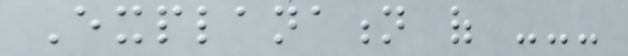Explanation of ---
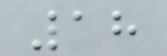18
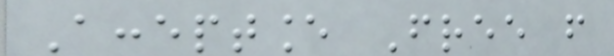Acceptance Free from
